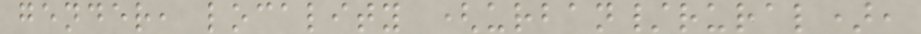gender, locality (urban/rural),
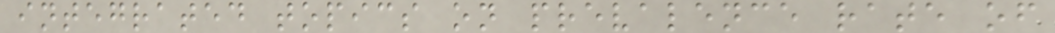integrated topics on prevalence rate of
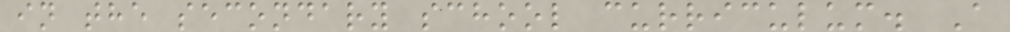in the secondary school curriculum. A
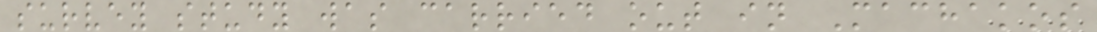survey study was carried out in Machakos
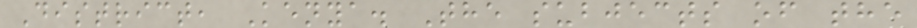District, Kenya. The subjects of the
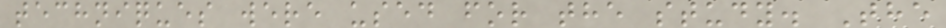techniques were used for the study. The
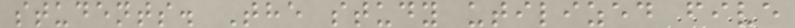students. The study utilized five
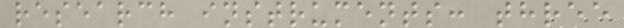research instruments: three
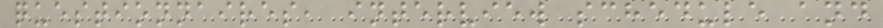questionnaires, interview schedule and
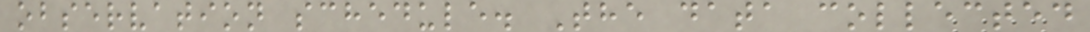observation schedule. The data collected
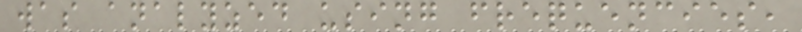was analyzed using frequencies,
